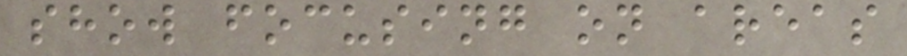show focusing on areas
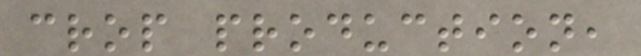crop production,
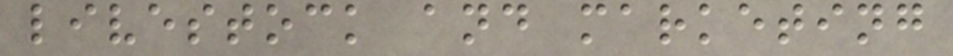livestock and marketing
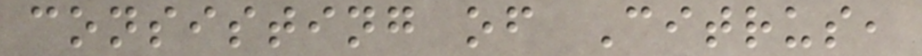consisting of Citrus,
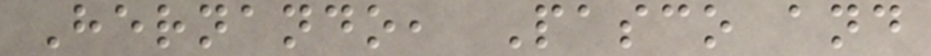Hernando, Pasco and
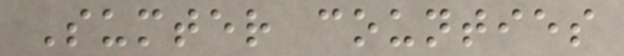Sumter counties
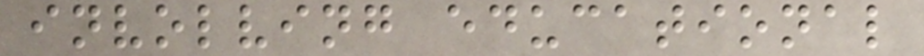involving educational
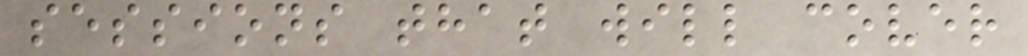sessions that will cover
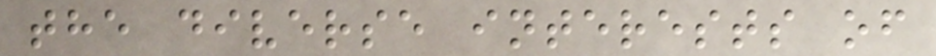the diverse interests of
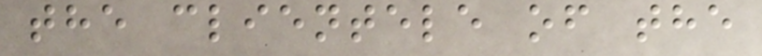the clientele of the
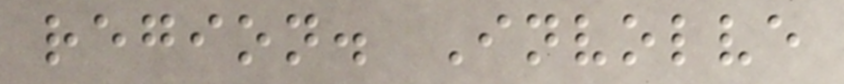region. Involve
